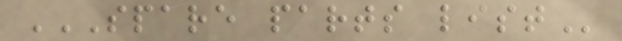SPARE PARTS LIST
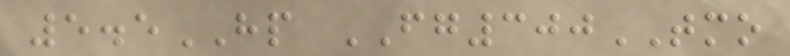5.5HP FG300TMO
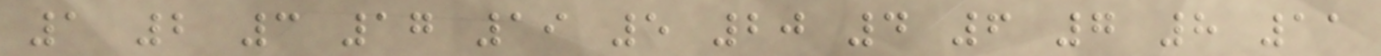1 2 3 17 19 5 20 4 6 7 8 11
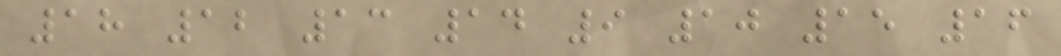18 12 13 14 9 10 15 16
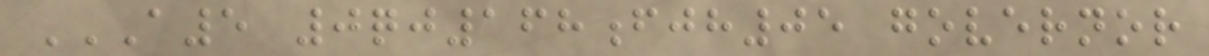A5 0QJ168FJH05 GOVERNOR
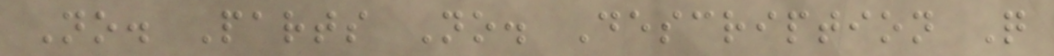No. Parts No. Description Q
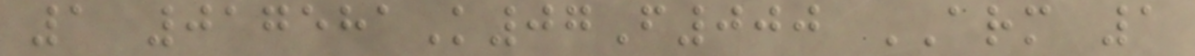1 017581K07F000 ARM 1
